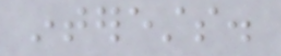interests.
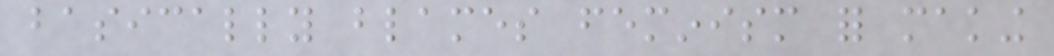basically blames feminism for making
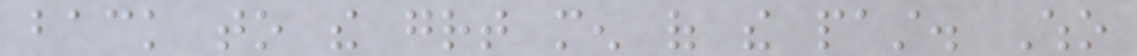back to the great men of the past. Who
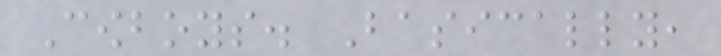Cowboys. Basically,
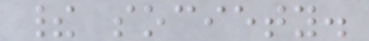their society.
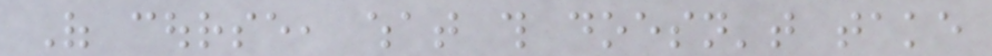Of course, what this doesn't take
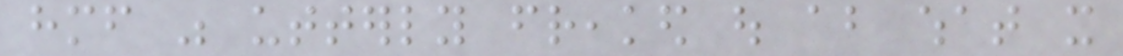himself was utterly freaked out about what it
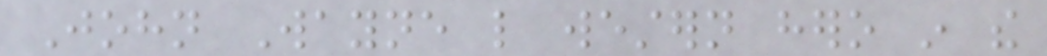John Wayne like western hero in the
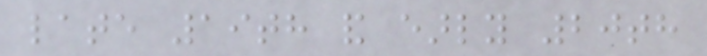late 19th and early 20th
